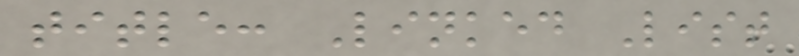title: Linked List
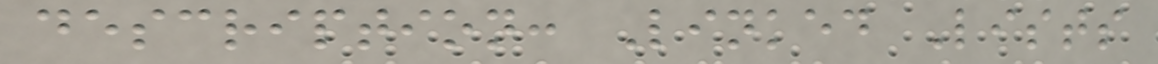description: Linked Lists
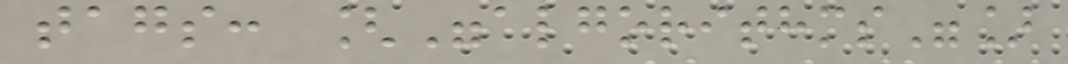tags: ["algorithms"]
